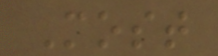Most
